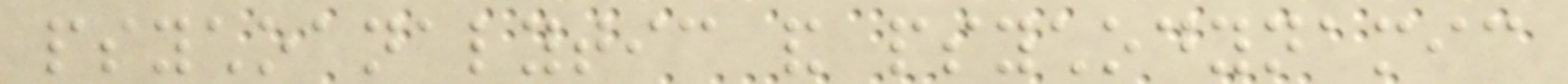psychoanalytic and psychodynamic
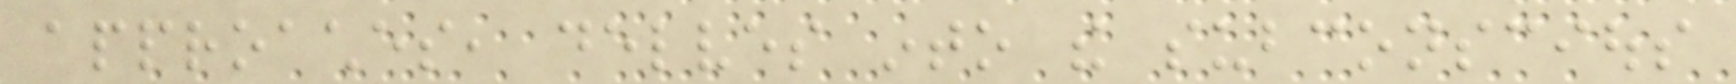approaches, delves into the subconscious
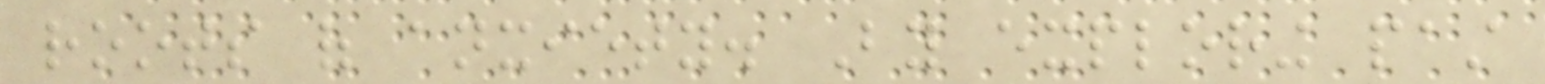roots of anxiety. By exploring past
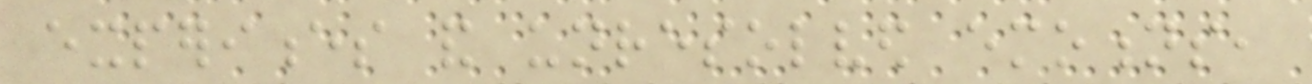experiences and unresolved emotions,
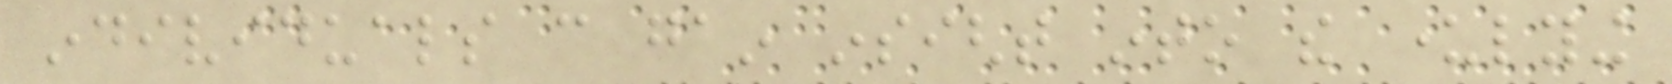individuals can gain insight into the underlying
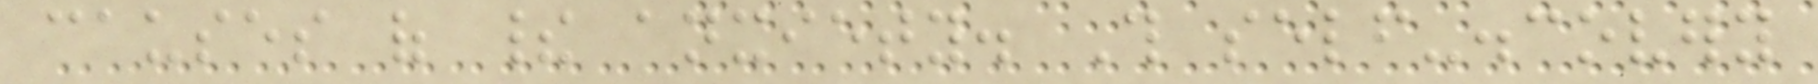causes of their anxiety. This self-discovery
